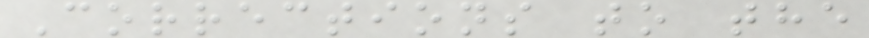Corrections to the
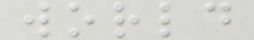world
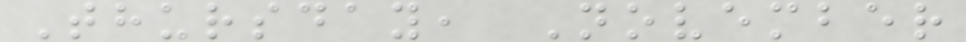Thursday, November
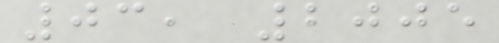03, 2005
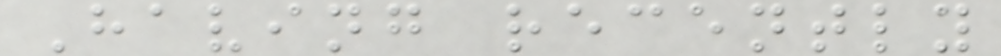Having recently
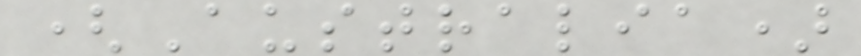(Australia)
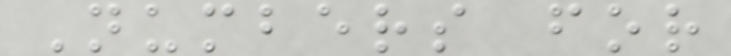Numbers for
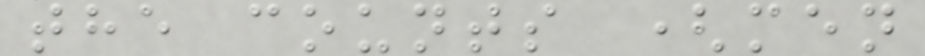the counts (men
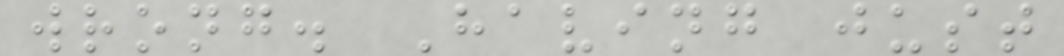wrong. Having just
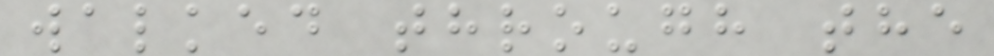walked through the
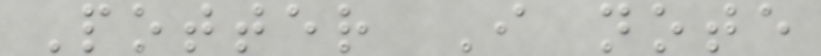Potter I note
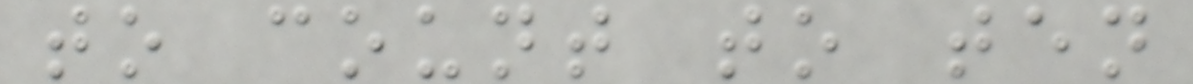to count to ten
